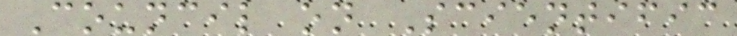Council on Scientific
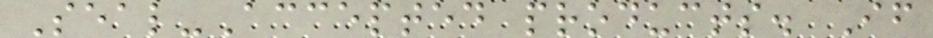Seal-Accepted products. If
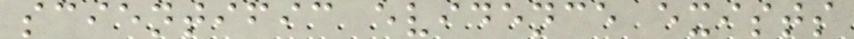scientific evidence exists
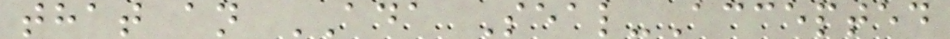that an ADA Seal-Accepted
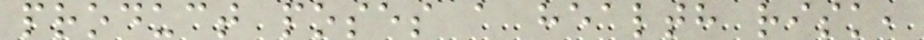product poses a health risk,
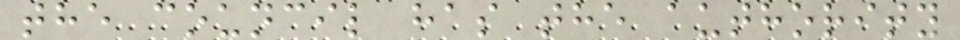the council has the authority
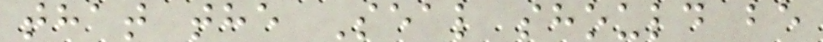that the Seal should be
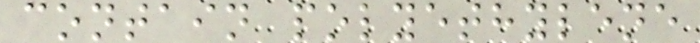contain polyethylene
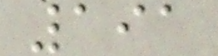191
